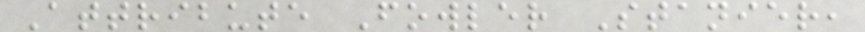Attribute Fowler Stanier,
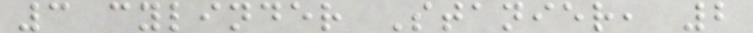3 cylinder Stanier, 2
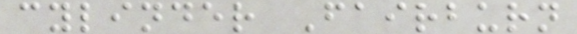cylinder Fairburn
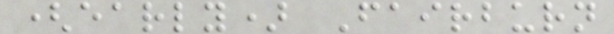(early) Fairburn
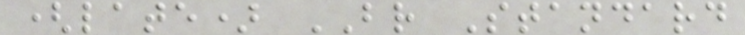(late) BR Standard
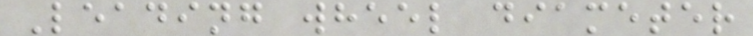Leading wheel diameter
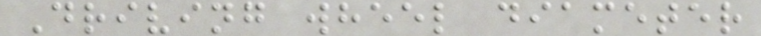Driving wheel diameter
